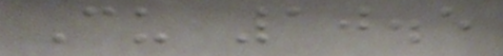Cu 10.5
